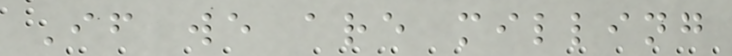If we are milling
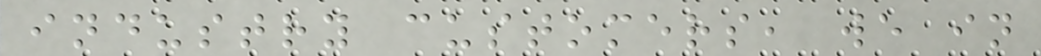industry customers, we in
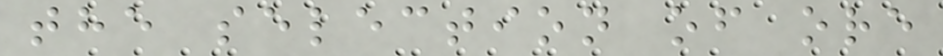the selection of ore
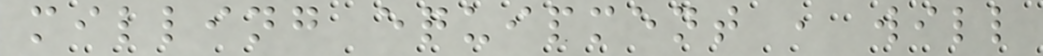milling equipment , will
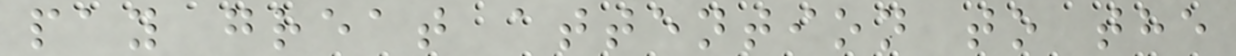pay great attention to the
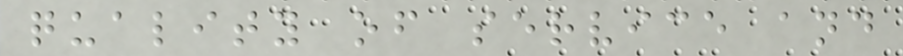quality of service and
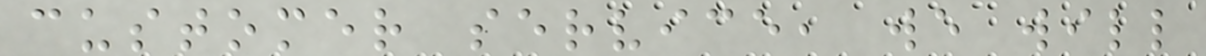customer service, we will
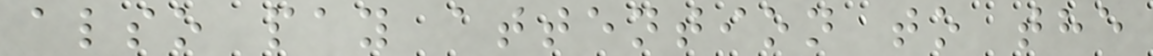also pay attention to the
